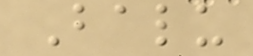Balu
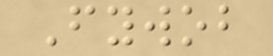Fywob
